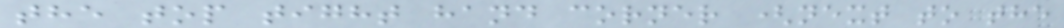the top tight hand corner (next to the
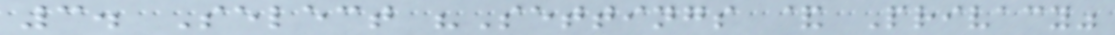3. Select "Settings & Privacy"
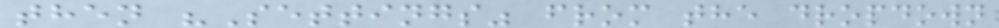then "Settings" from the dropdown
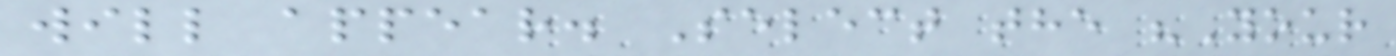will appear. Select the "Your
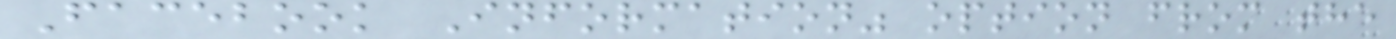Facebook Information" option from the
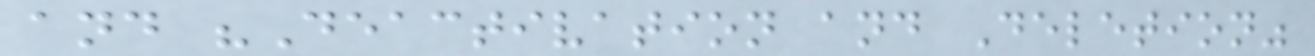and "Deactivation and Deletion"
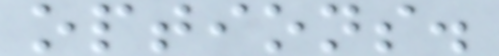options.
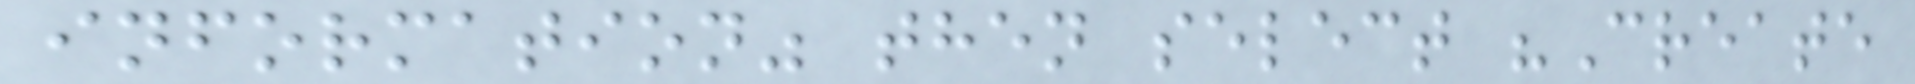information" then select "Create
